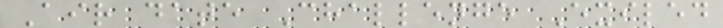Air date Challenge Exiled
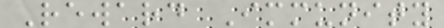Reward Immunity
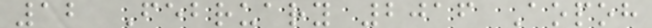12 February 2016 Aopoh
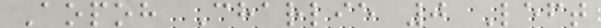Aopoh Charlie 0 Left
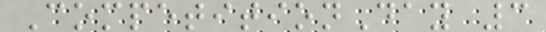CompetitionDay 3
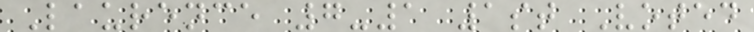Laurence 7-1 1st Voted
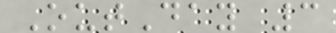OutDay 3
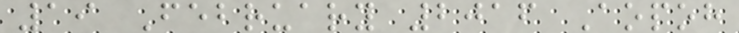19 February 2016 Aopoh
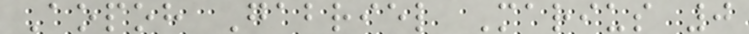Aopoh Gabriel Marius 0
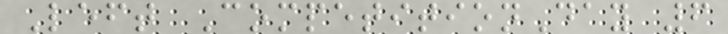Left CompetitionDay 6
